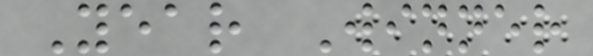Year Winner
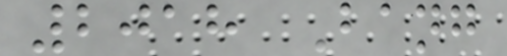2018 Bang
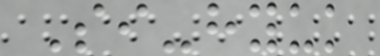Si-hyuk
